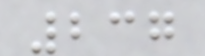237
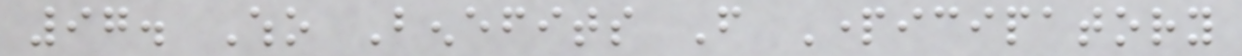97. Who Benefits From Participatory
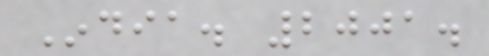India. 2001.
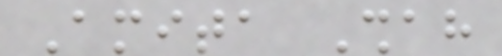Amita Shah
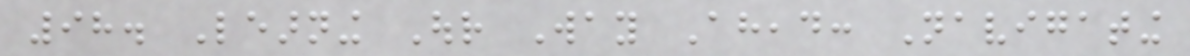98. Learning Our Way Ahead: Navigating
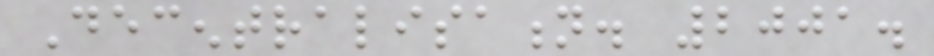Decentralisation. 2001.
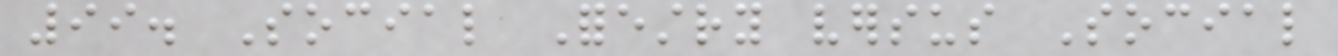99. Social Forestry versus Social
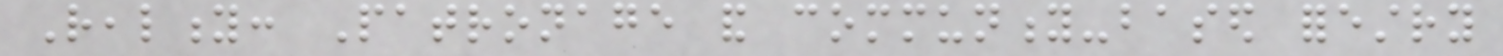Reality: Patronage and community-based forestry
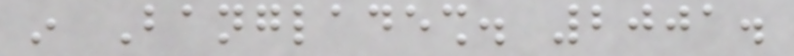in Bangladesh. 2001.
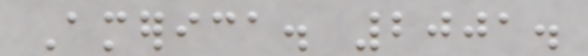America. 2001.
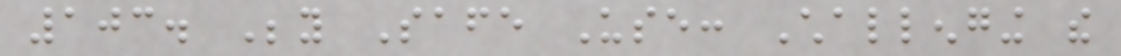103. Beyond Safe Use: Challenging the
